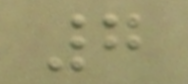7
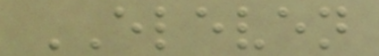ELEVEN
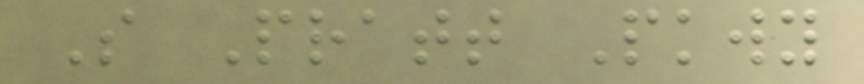S Pratt Pkwy
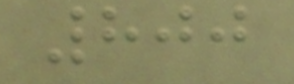800
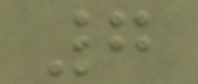7
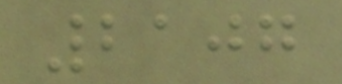2107
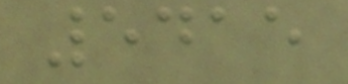5415
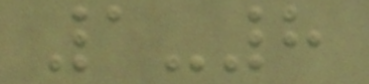1-8
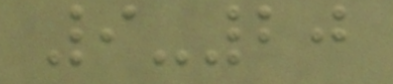9-20
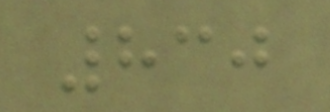830
